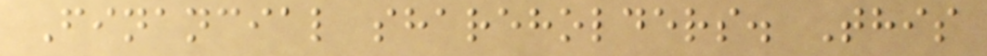Financial shareholders. This
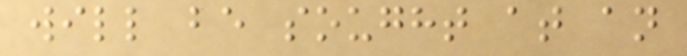will be sought at an
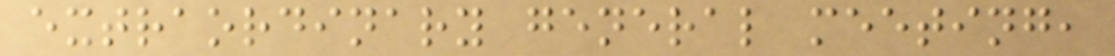extraordinary general meeting,
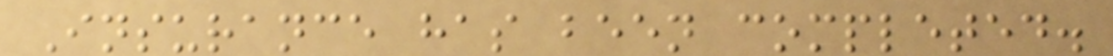Insurance has been completed.
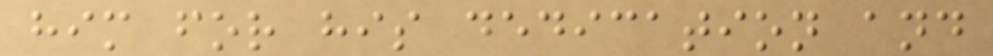him for his dedication and
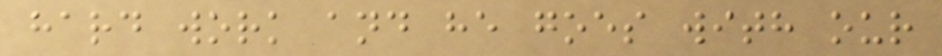hard work and he goes with our
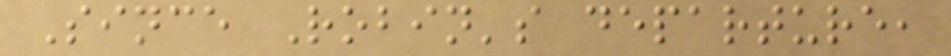Since Robin's departure,
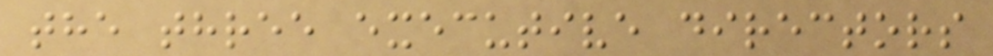the three executive directors
